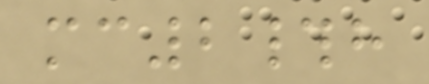mc2#h
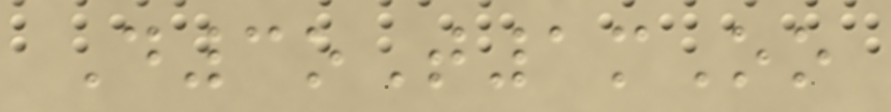D3oT1mOo
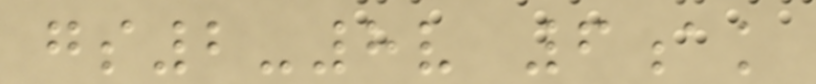gs2-8v 6ak
